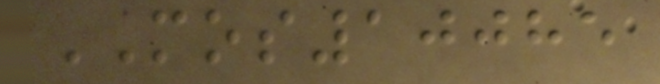MOS10085
